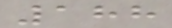188
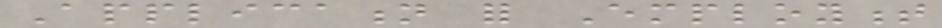Application for Employment
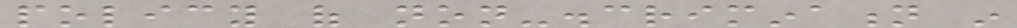policy of non-discrimination in
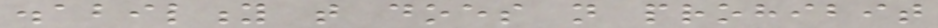disability that does not prohibit
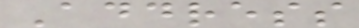Address
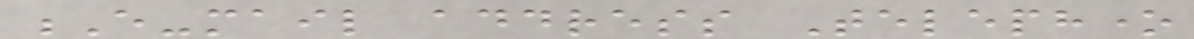E-mail address Telephone
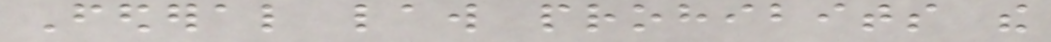Federal law prohibits the
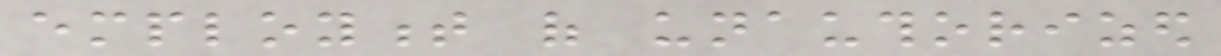employment of unauthorized
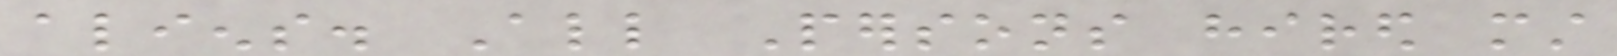aliens. All Persons hired must
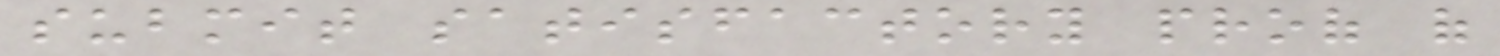submit satisfactory proof of
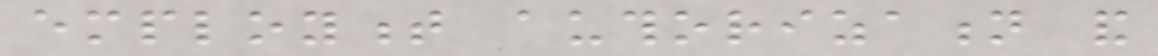employment authorization and
